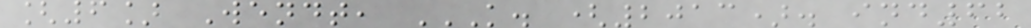[6] Wendt, K. (2013). IND62
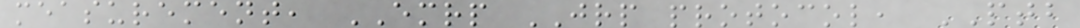measurement, EMRP JRP protocol, PTB
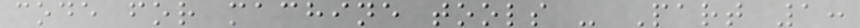code for machine tools - Part 1:
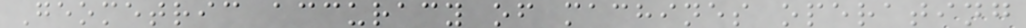Geometric accuracy of machines operating
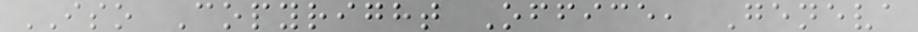ISO Copyright Office, Geneva
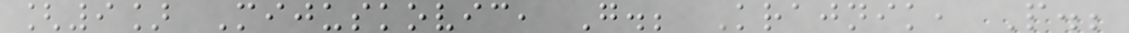[9] Mijuskovic, G.; Krajnik, P.;
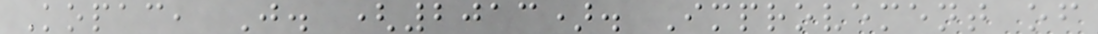Kopac, J. (2013). Improvement of
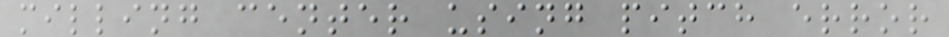milling center using pitch error
